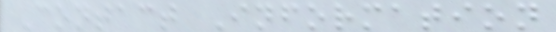Contact Information
